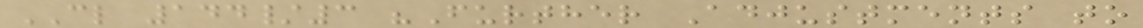CL 144/3 "Further Adjustments to
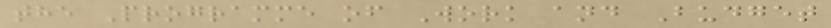the Programme of Work and Budget
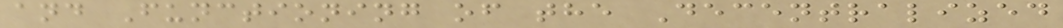and Functioning of the Decentralized
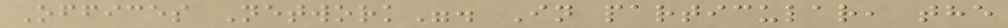Offices Network". In particular, the
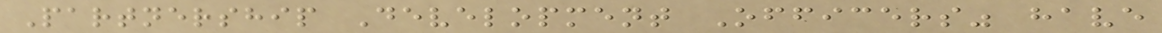Partnership Development Officers" have
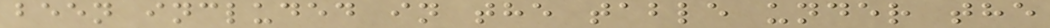been included in the table under the
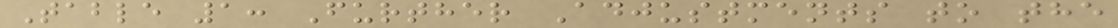Table 1: Further Adjustments to the
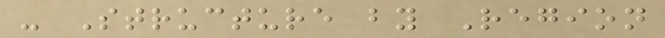- Structure by Region
